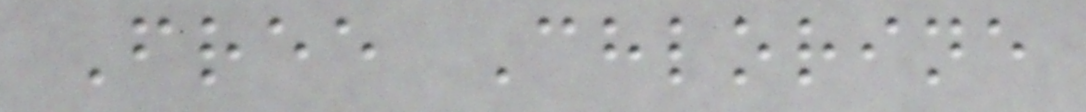Free Chlorine
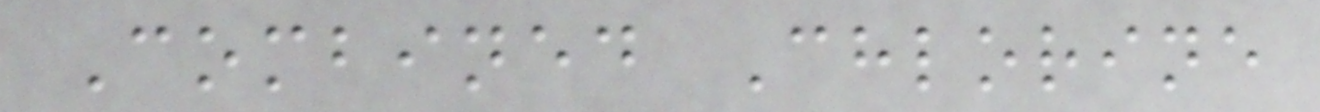Combined Chlorine
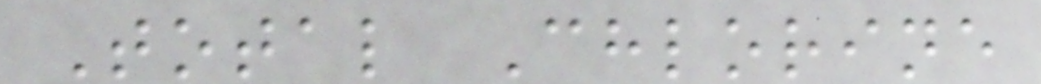Total Chlorine
